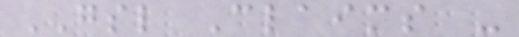GSL Claims -
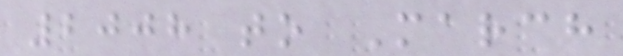2008 to March
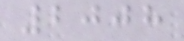2008
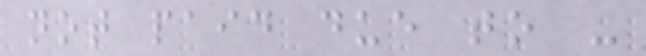not paid due to -
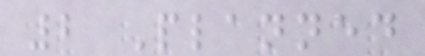2 Planned
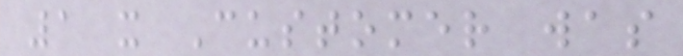1 x Customer was
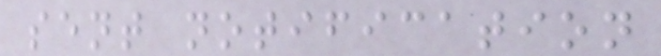sent notification
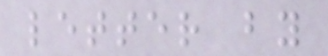letter by
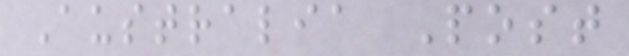Australia Post
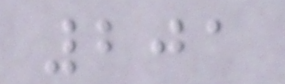201
